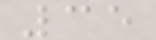35
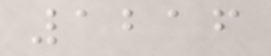1216
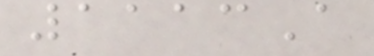1113A
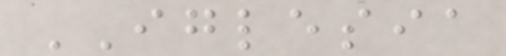IGLESIA
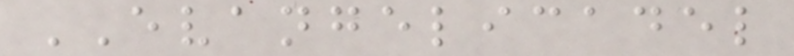EVANGELICADEL
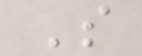S
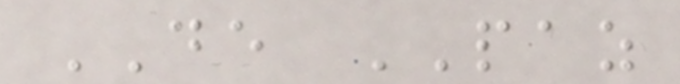DE PAZ
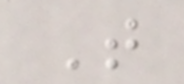T
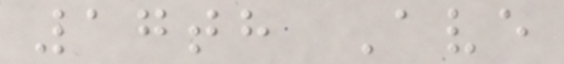17th Ave
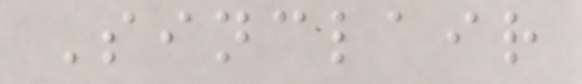Sinclair
